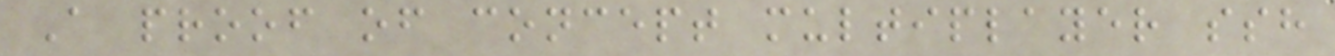A proof of concept multiplayer ssh
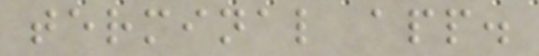terminal app.
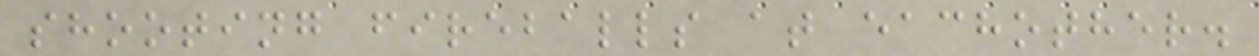shooting fireballs at eachother.
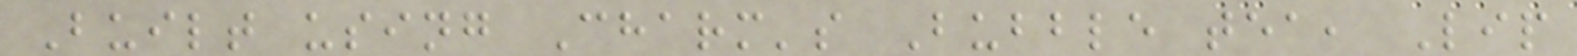Built using Charm's Bubble tea, Lip
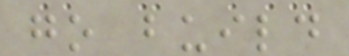go build
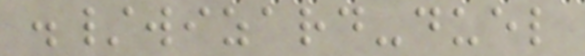./wizard-duel
